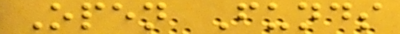Open Funds
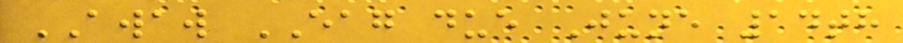AWAW EAG due June 14th
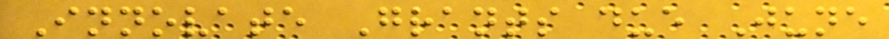Innovate Grants due June
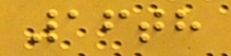16th
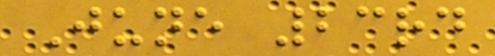June 23rd
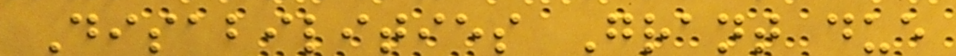Disabilities Grant due
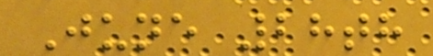June 28th
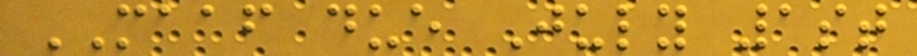MAAF due July 1st
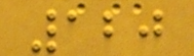120
